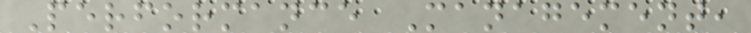Performance Management,
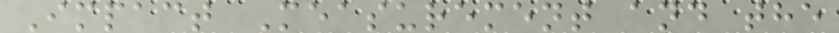Impact Measurement and the
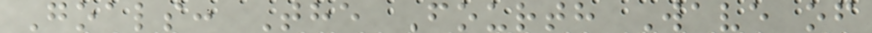Goals: The Fourth Wave of
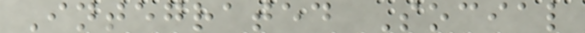Integrated Social
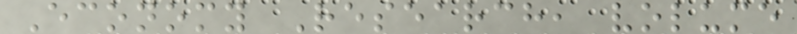Economy Research, volume
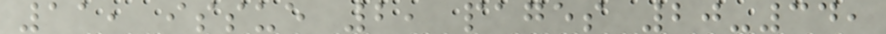11, issue 2, pages 20-34,
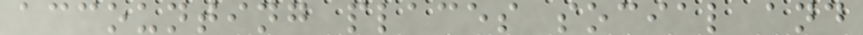accounting places social and
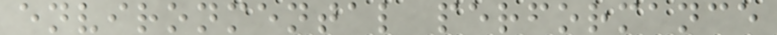environmental performance
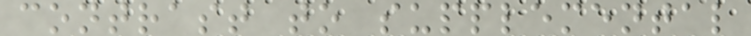contrast to supplemental
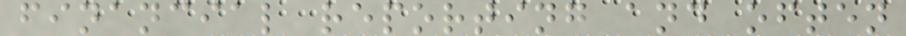financial reporting and often
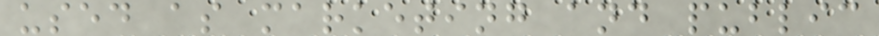used as marketing and public
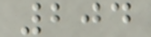204
